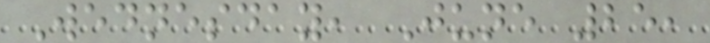Wednesday, June 25,
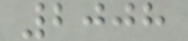2008
